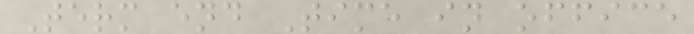Term end Time in office
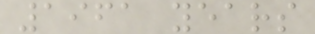1961 years
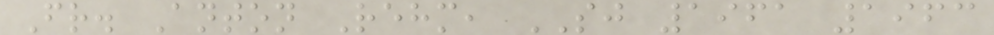Fr. Anton Rehm, SJ 1961 1963
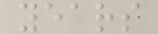years
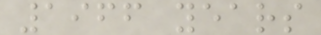1966 years
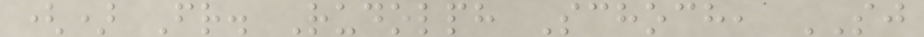() Fr. Rudolph Schoch, SJ
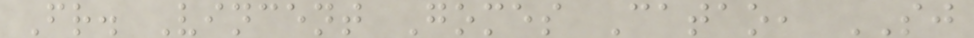Fr. Vincent Gomes Catao, SJ
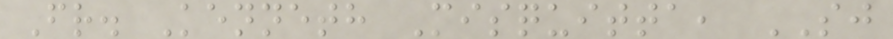Fr. Kenneth Misquitta, SJ
